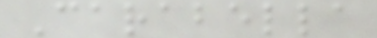Carabella
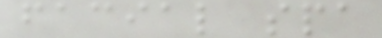facial spa
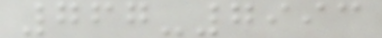767-7993
